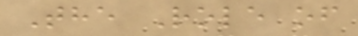The Role of
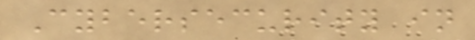Cybersecurity in
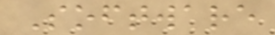Software
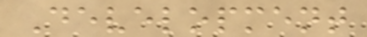Development
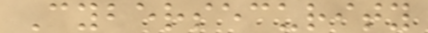Cybersecurity
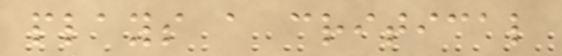plays a critical
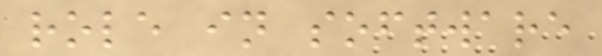role in software
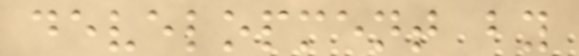development by
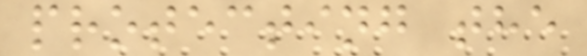protecting the
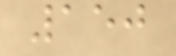150
